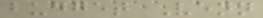budget Venn
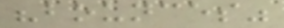"bounces"
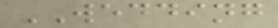WEDDING
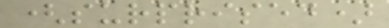(surprised)
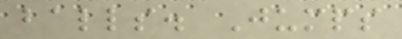balls. Jumps
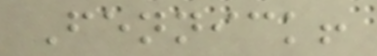Fennick!
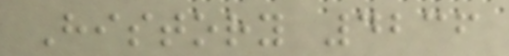History 4236
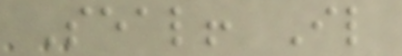Seal! Il
